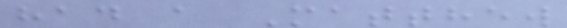had a Matthew
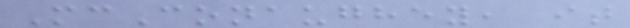McConaughey, it
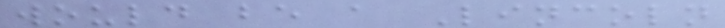would be a Lincoln
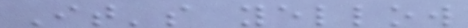It's yellow
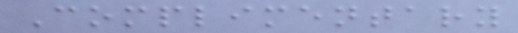Complimentary
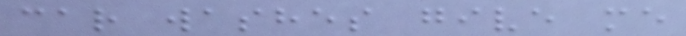car washes give me
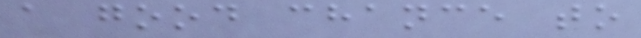a good chance to
